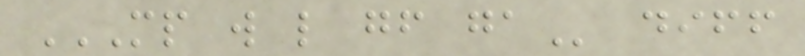MP W L GF GA diff
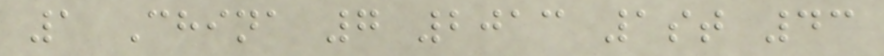1 China 7 2013 1st 43
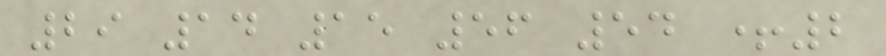29 14 15 56 54 +2
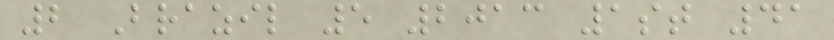2 Brazil 5 2013 1st 41
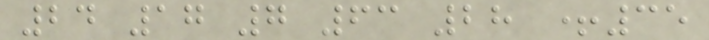24 17 7 63 28 +35
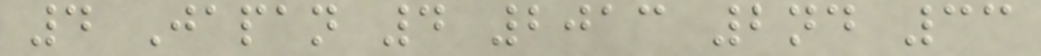4 Japan 4 2013 2nd 33
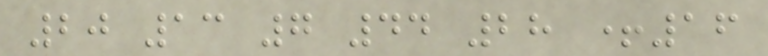20 13 7 44 28 +16
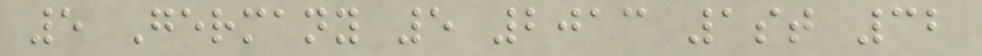5 Germany 5 2013 1st 32
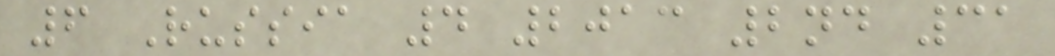6 Russia 4 2013 2nd 31
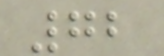72
